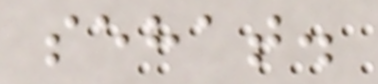sehat.
